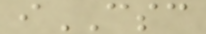iCSC
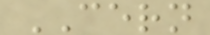CERN
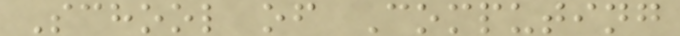School of Computing
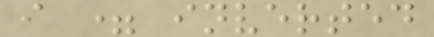i = inverted
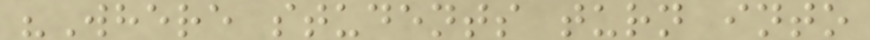"Where students turn into
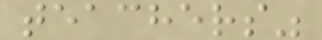teachers"
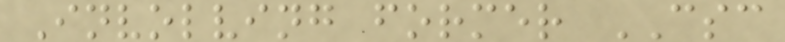Involving former CSC
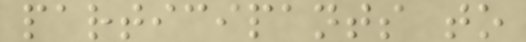participants to
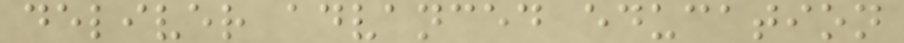deliver advanced education
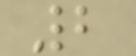2
